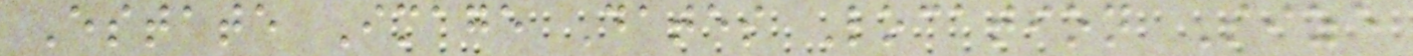Estate Image Dates Location Size
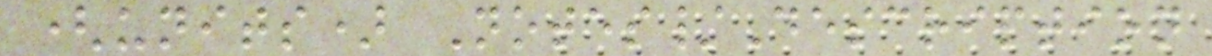(units) Notes/Description
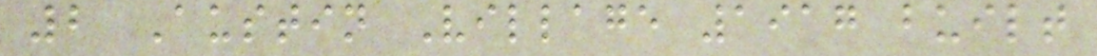2 Austin Village 1917 built
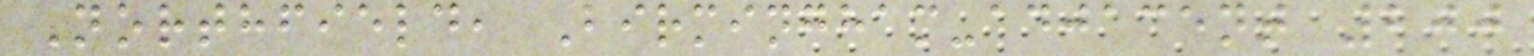Northfield, Birmingham-adjacent 200
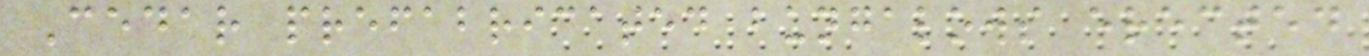Cedar prefabricated bungalows erected
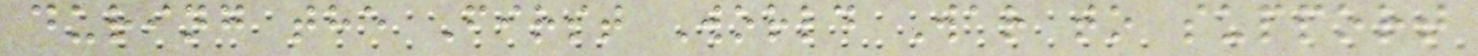during the First World War to support
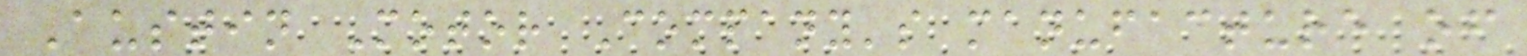Austin Motor Company's manufacture of
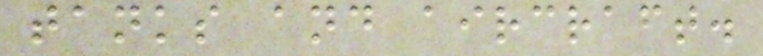tanks and aircraft.
